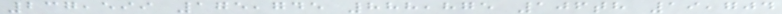237,599 175,745 888,875 106th 19,704
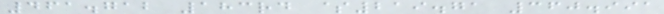461.712 183rd $219.71 360.991
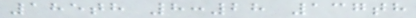185th 8:28 137th
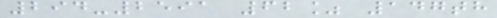294-2591 62% 147th
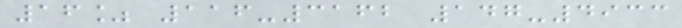16% 116-3162 147-4933
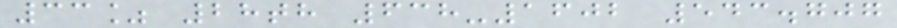33% 28th 638-1602 543.707
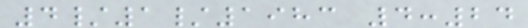4/1/1983 4:24
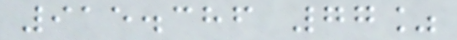915.386 77%
